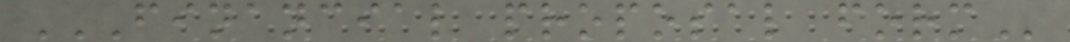FINANCIAL PROPOSAL FORM
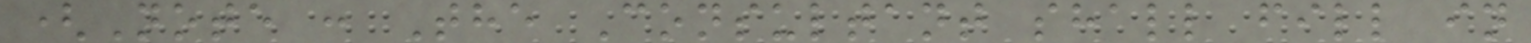(Note : The Consultant shall fill in
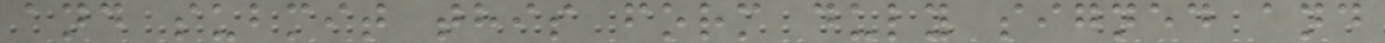and submit this form duly signed and
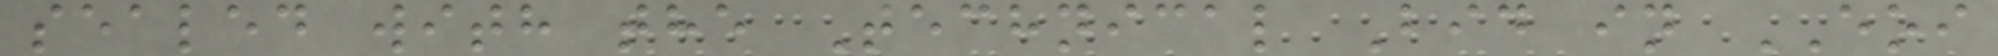sealed with the Technical Bid in EOI
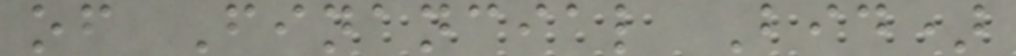of Financial Bid)
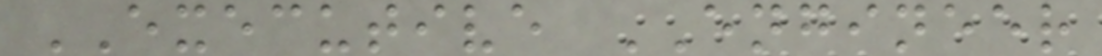EXECUTIVE ENGINEER
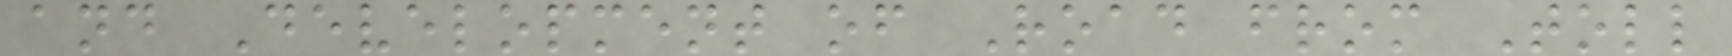and Development of Road from Toll
